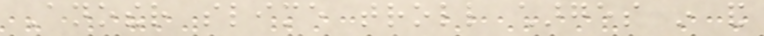Another slime troll charges in and
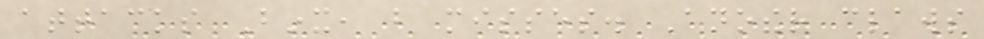attacks Binx, but misses. Another claws
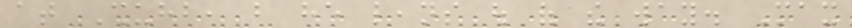at Shuhb, but he leans out of the way. Max
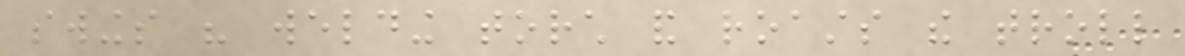swings his welding torch and roasts the troll
